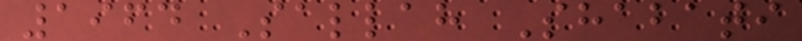1964 Sallah Shabati
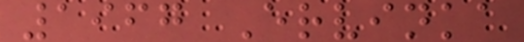1967 Ervinka
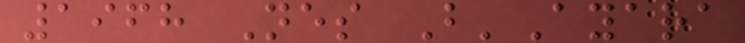1968 Nes B'Ayara
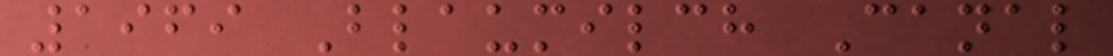1969 Blaumilch Canal
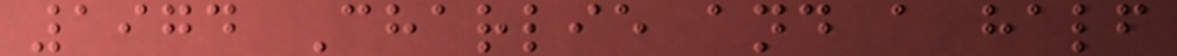1974 Charlie and a half
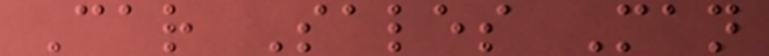Car Sales Man
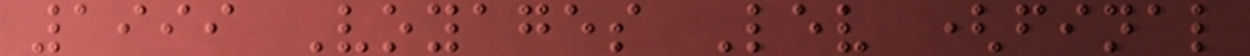1999 Voyages Lev (final
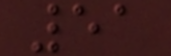51
